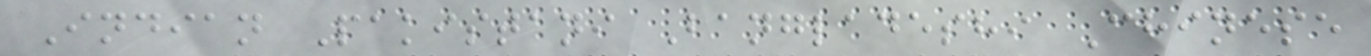Indian Pakistani Bangladeshi Chinese
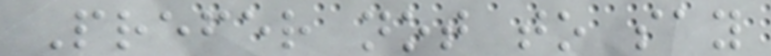Prefer not to say
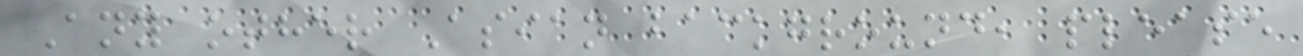Any other Asian background, please
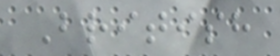British
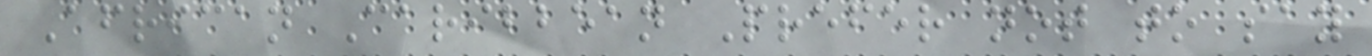African Caribbean Prefer not to say
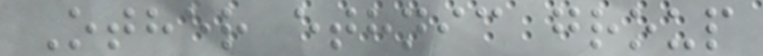Other ethnic group
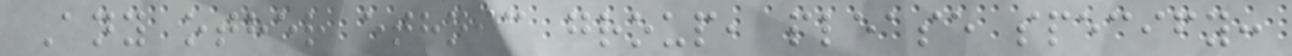Any other ethnic group, please specify:
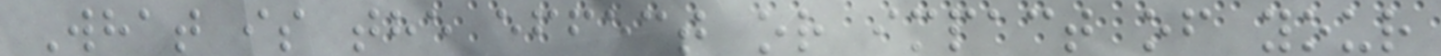What is the effect or impact of your
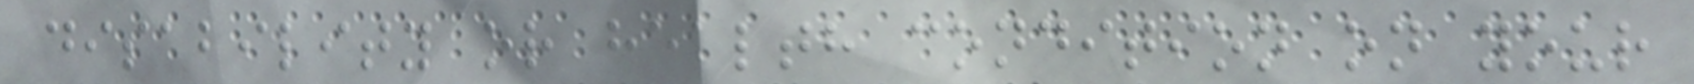disability or health condition on your
